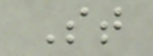St
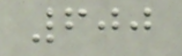600
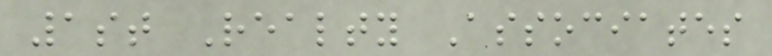1st Realty Associates
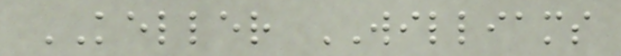KELLER WILLIAMS
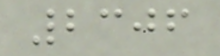2306
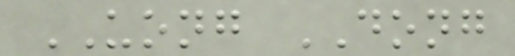UONG DONG
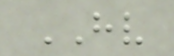HV
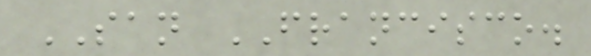SAN FRANCISCO.
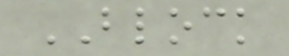BLOCK
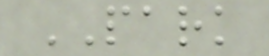PARK
